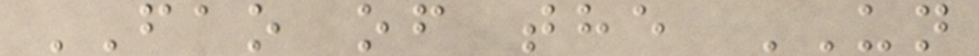FAO of the UN
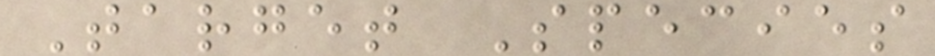Target Species
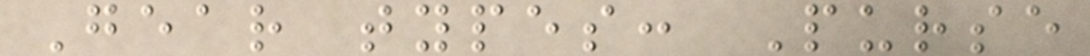Gear types: Purse
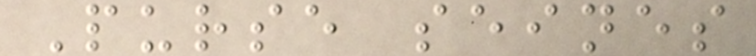Purse seines
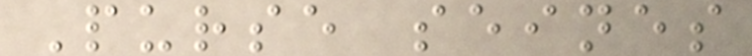Purse seines
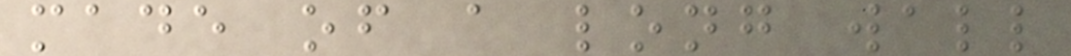made of a long wall
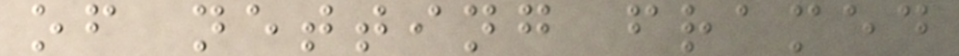of netting framed
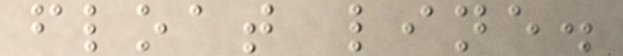float line.
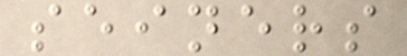seiners
